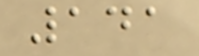141
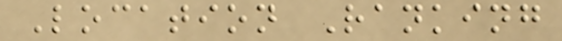Location Ranking
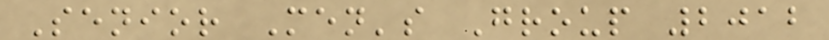Senior Men's Group 2012
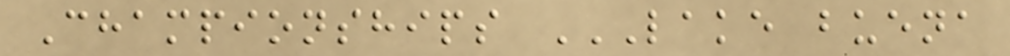Championships LAKE BUENA
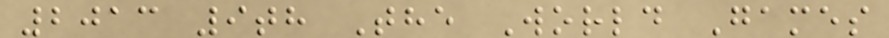2013 9th The World Games
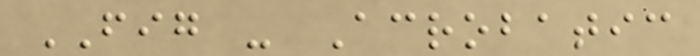FIG - Acrobatic
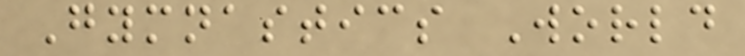Gymnastics World
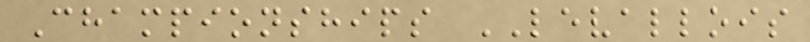Championships LEVALLOIS
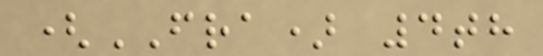(FRA) 4th
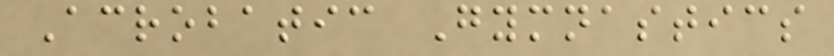Acrobatic Gymnastics
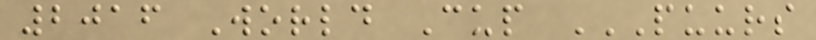2016 World Cup PUURS
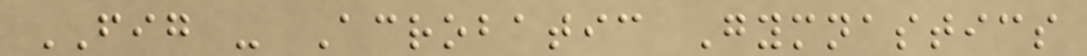FIG - Acrobatic Gymnastics
